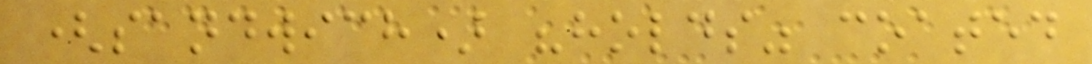(sandwich) "holds" coated
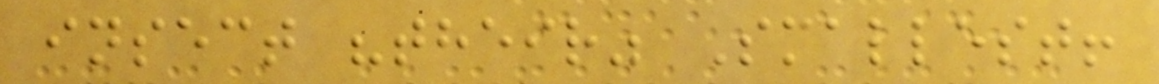insect "their" Smallest!
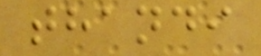thandi
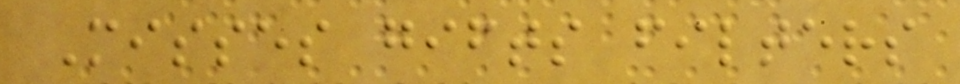Misses gifts filters
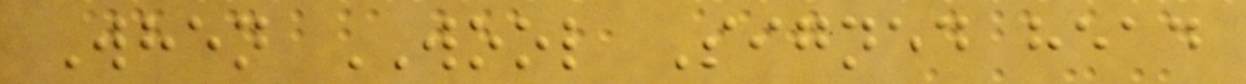When WOOL Signed head
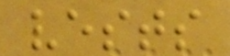vests
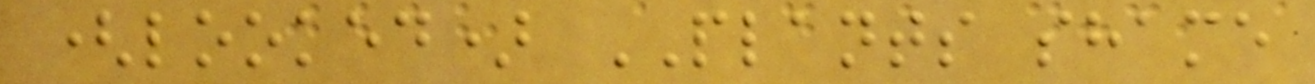(looked) PLANTS shame
